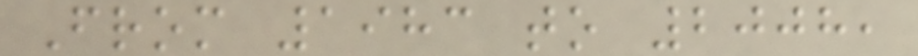From 1983 to 2008,
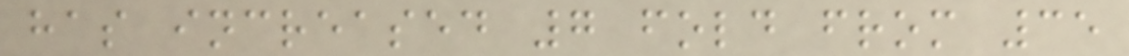has increased 7 fold from 35
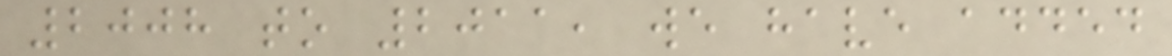2008 to 2011, we have added
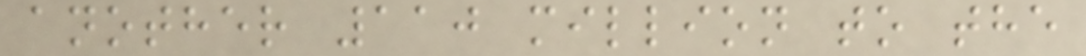another 110 million to the
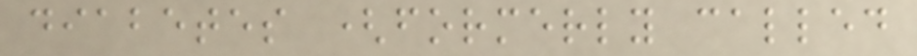diabetes (formerly called
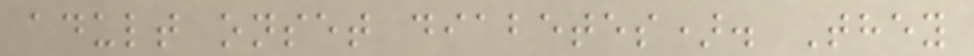adult onset diabetes). They
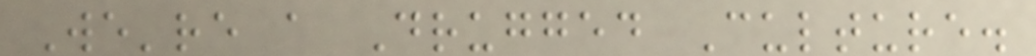We're a Drugged Culture.
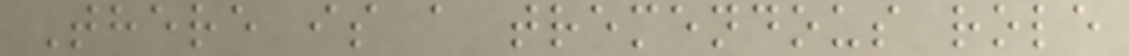There is a tremendous role
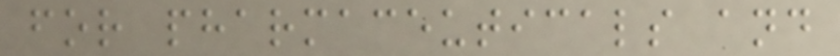for pharmaceuticals and
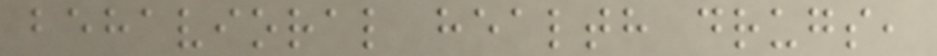behavioral health drugs,
